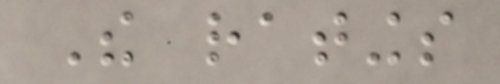The ratings
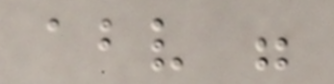above were
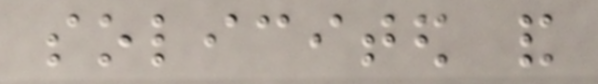solicited and
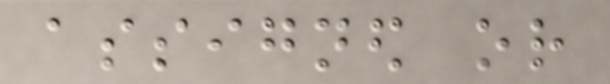assigned or
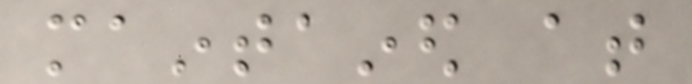maintained at
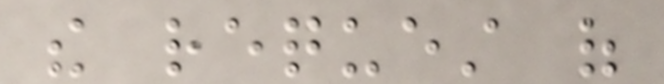the request of
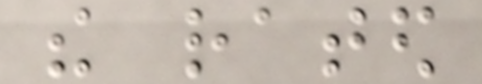the rated
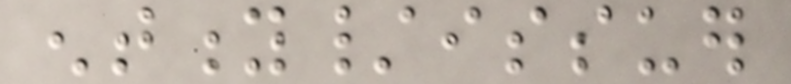entity/issuer
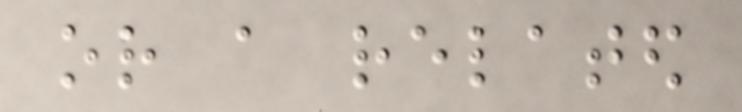or a related
